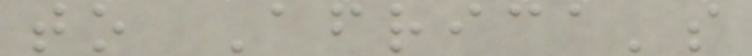to Africa's
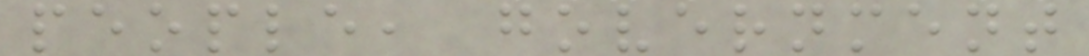people, government
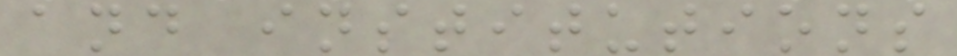and institutions
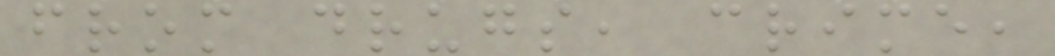from drugs, crime,
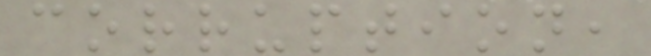corruption,
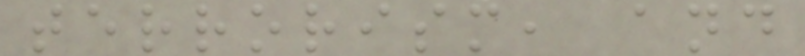terrorism, and
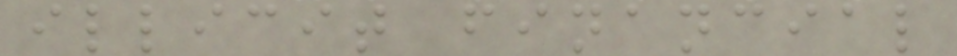illicit financial
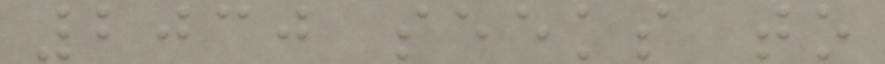2030 seeks to
